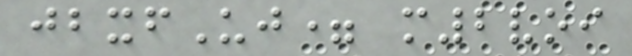jbxfUj= m2voi
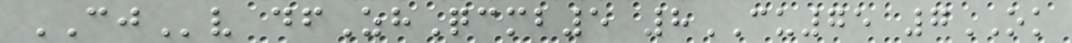CJv dfZhQcmb5 8CU75 7OK
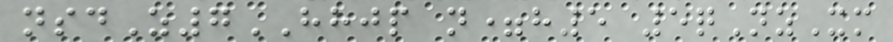nsdZ7HHJP n=h5 5qNzXm
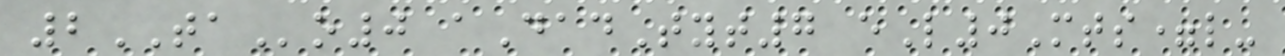2TAo0 aDadTyt7 eL0Mts=l-
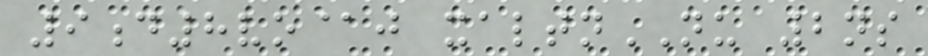9d8vo@j xaltnNU 2ns
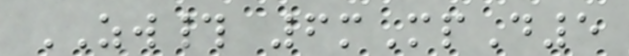ZW# 6mMpD5
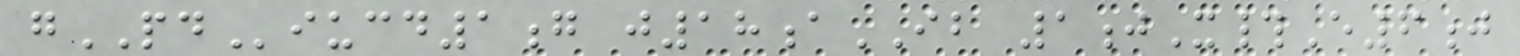gPDiucd1g j18aIB 1jX#E6j
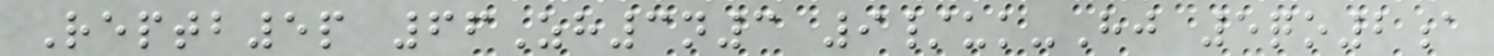Reptb5p 66Zh3n3 9/uk-Hj 5qo2a
